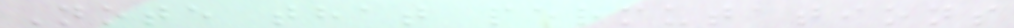Note that permutations
